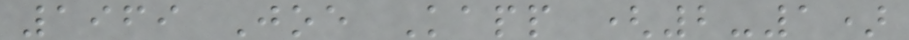1969 Joe Kapp (2-1)
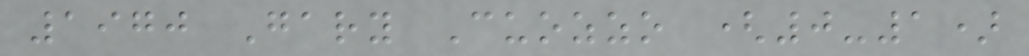1970 Gary Cuozzo (0-1)
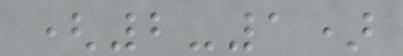(2-1)
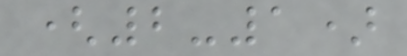(2-1)
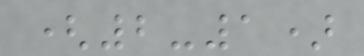(2-1)
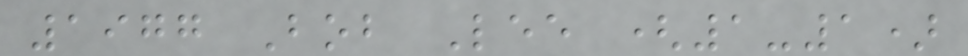1977 Bob Lee (1-1)
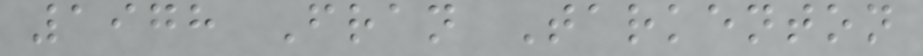1978 Fran Tarkenton
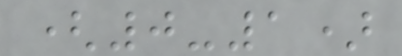(0-1)
